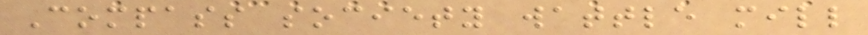Compass society wattle mill
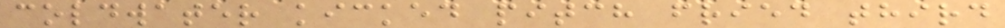coldwater kicked pitch fried third
